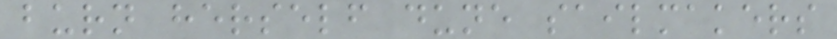burn herself dune sailmakers
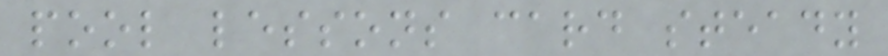pool lessons card steady
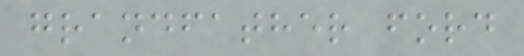grandfather ford
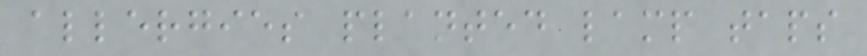allergies planted lamp taps
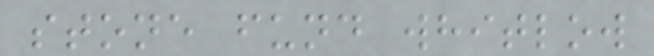stone fund whitlow
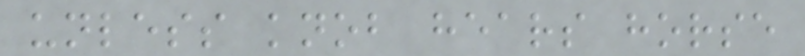unless knob hears horse
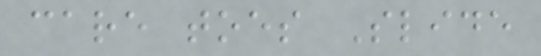care toes Slide
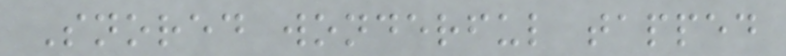Snored wonderful tapped
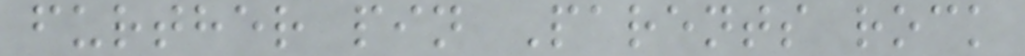further pin Parents rock
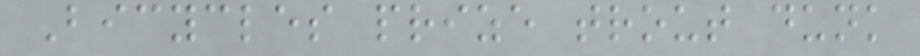Bicycles prize trout dunk
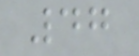47
